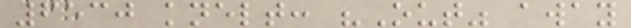6530 knelt: "Out" away
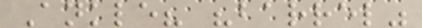Ankle? "barrel"
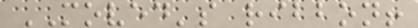MOVED's ribbon!
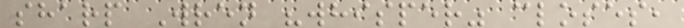sharp Wren "whisper" closes,
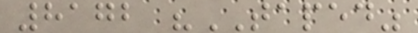8172 "TAPED"
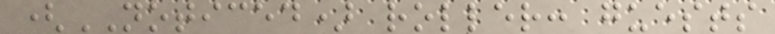(NOTICED) roller: guests
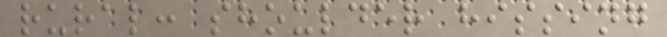rural: shoulder hissing
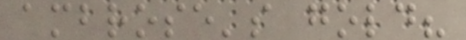ambrose's gold?
